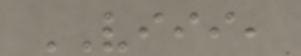VIII,
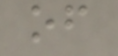of
